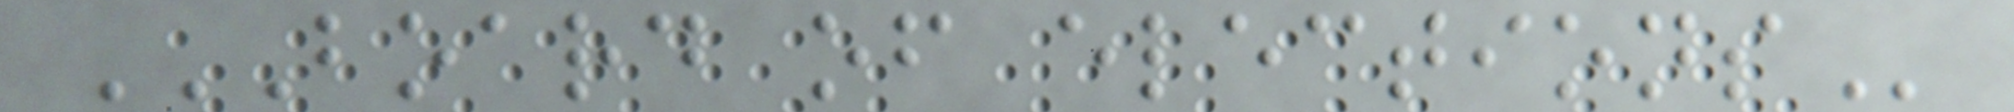BOARD OF ELECTIONS
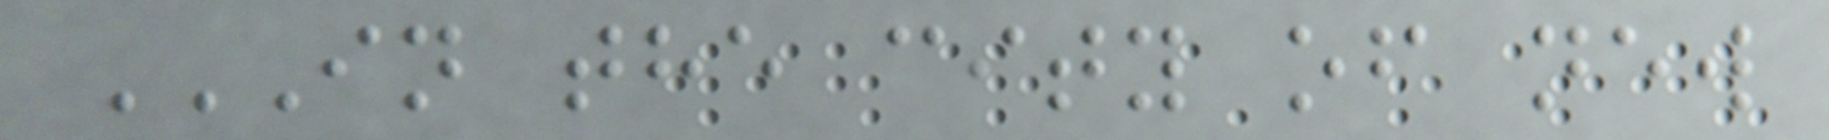IN THE CITY OF NEW
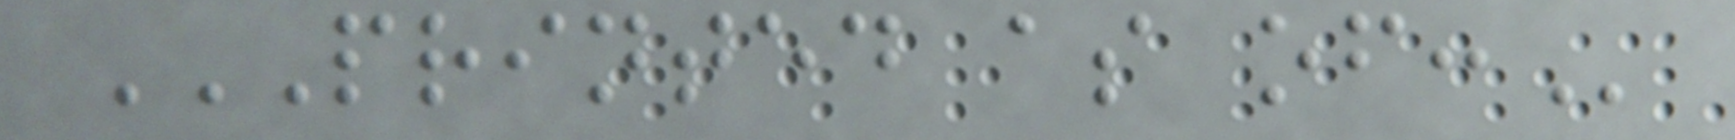PRINTED AS OF:
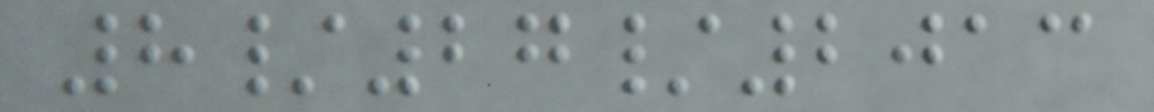8/27/2013
